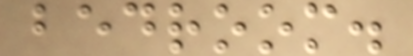bedroom.
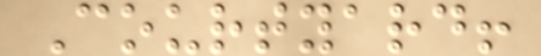Courtyard!
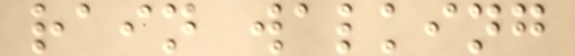rain walking
